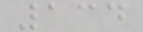134
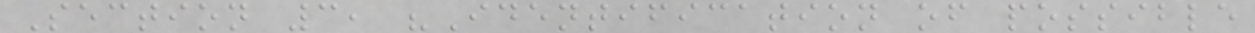Section 3, "Identification of possible
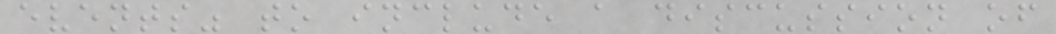events" to include a discussion of
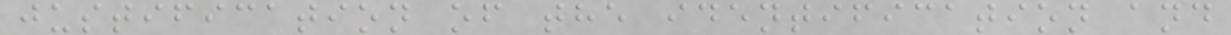justification of the identification and
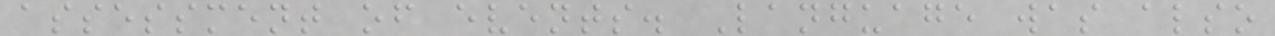assessment of events. Language was also
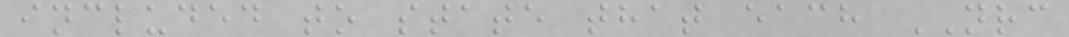included to state that each NRC
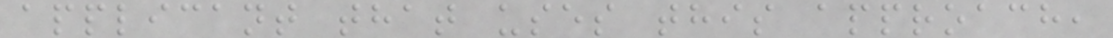applicant that uses this approach,
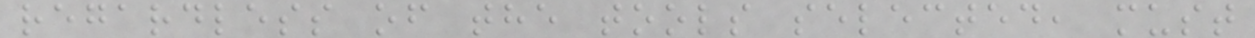regardless of the tools selected, must
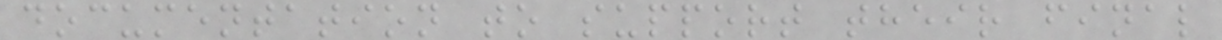documentation to support their final
